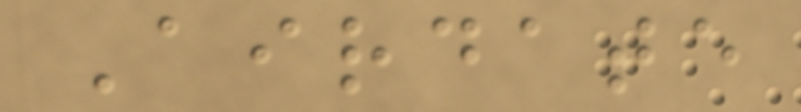Airdate
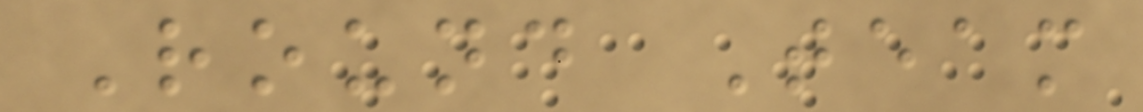Round Team
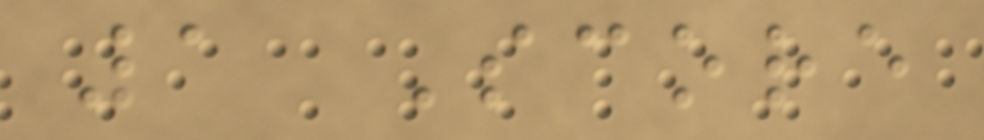1 Score
